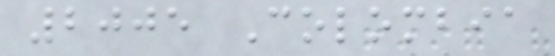2005 Colombia
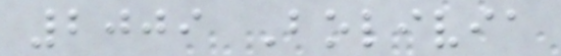2009 Bolivia
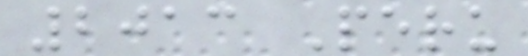2013 Peru
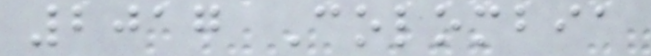2017 Colombia
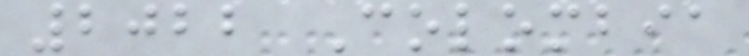2022 Colombia
